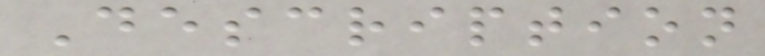Description
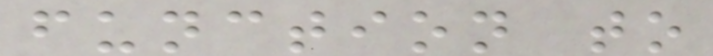function to
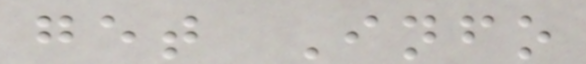get Info
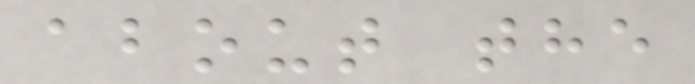about the
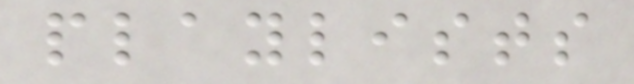playlists
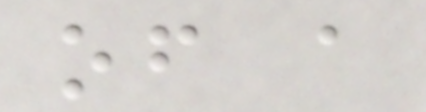of a
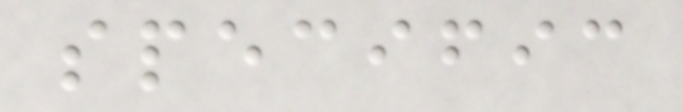specific
